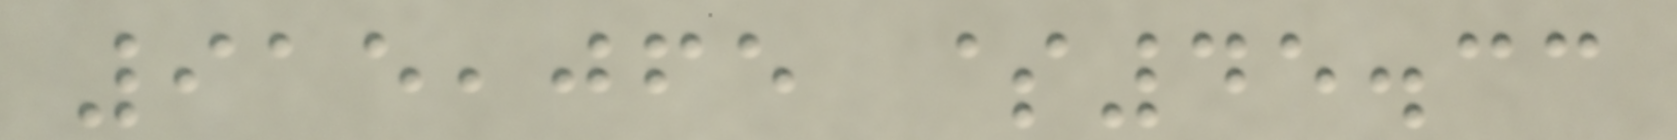915,065 $45.33
